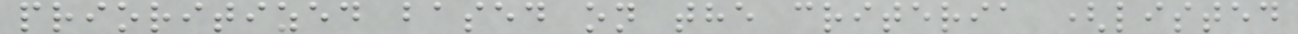prioritized based on the criteria (listed
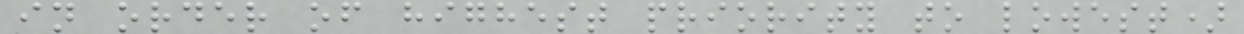in order of highest priority to lowest)
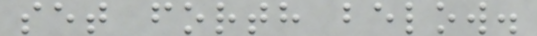set forth below.
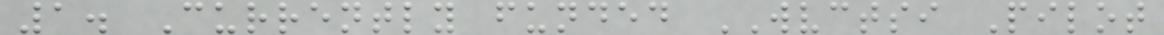1. Currently funded WVCTSI Pilot
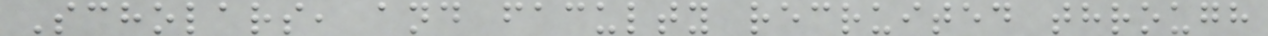Scholars, and faculty recruited through
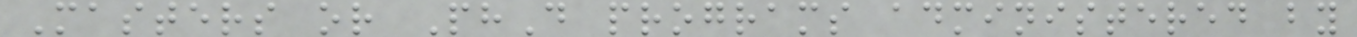Masters or PhD programs administered by
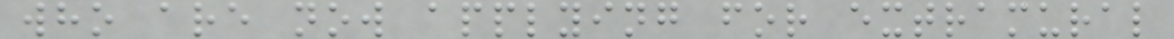who are now applying for extramural
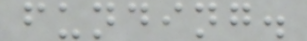funding.
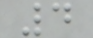4
